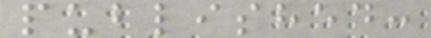published:
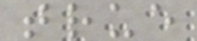true
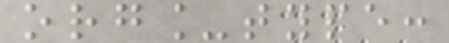org_type:
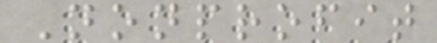Nonprofit
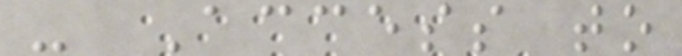- Access to
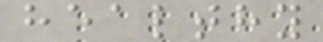healthy
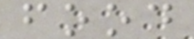food
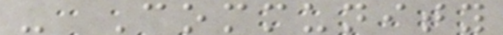- Community
